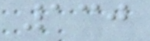130
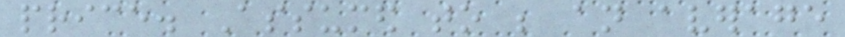price. Assumed to be an average
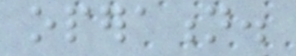operation.
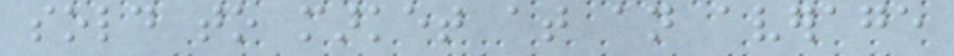sold to market at an average
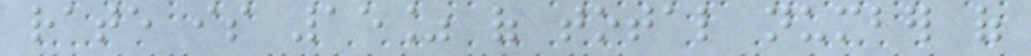rate is 15% of total number of
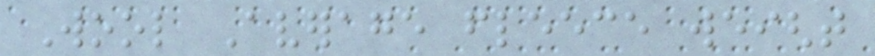Wool Average fleece weight
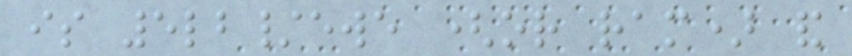is 5lb/ewe (or ram) and
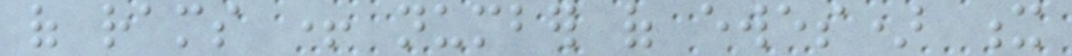of rams + number of ewes) x
